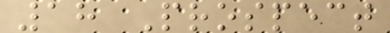18 Prospect
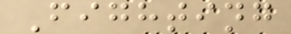Fighting
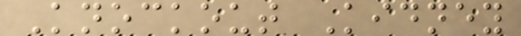Knockout Kidney
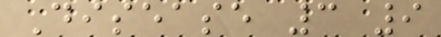Disease 3 9
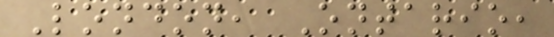London, Ontario,
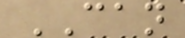CAN
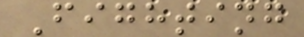Fighting
